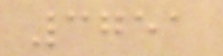3751
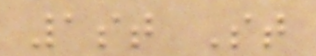1st St
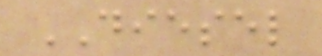DIESEL
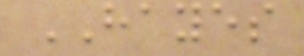HAYES
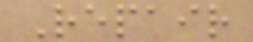Repair
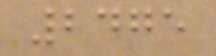2475
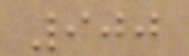900
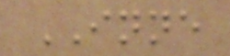INNE
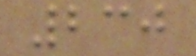230
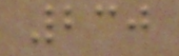230
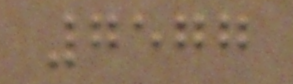7577
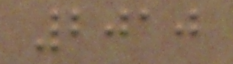2010
